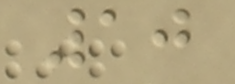10
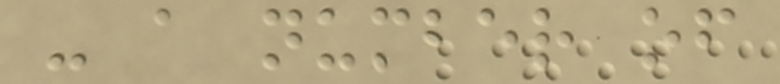- a number of
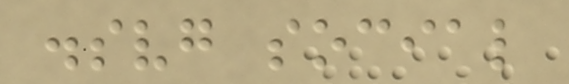.svg social
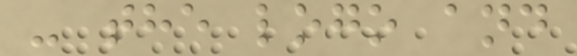- the logo and
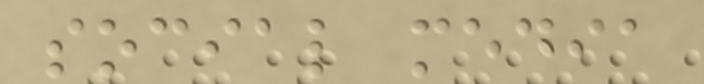social media
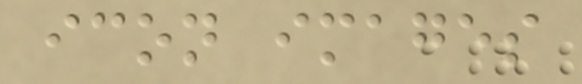icon images
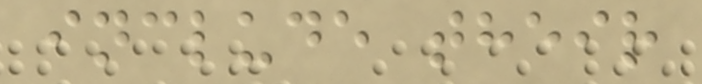include their
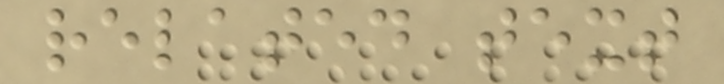related text
